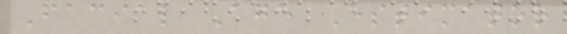Facial Age Estimator
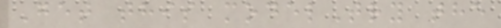Get this modelTry the
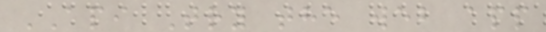API Try the web app
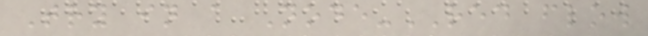Try in a Node-RED flow
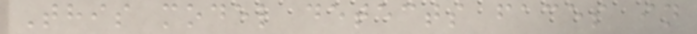This model detects faces in
